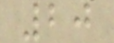20
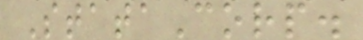StataCorp.
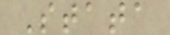Stata
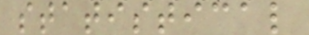statistical
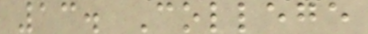13. College
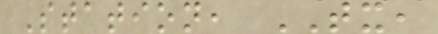Station, TX,
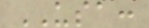USA:
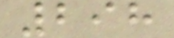298
